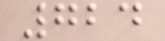724
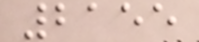2155
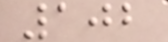102
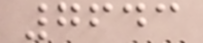7643
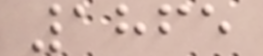1865
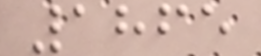1865
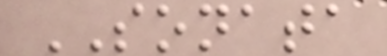SONATA
